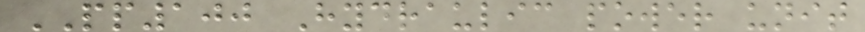PP100 Hydraulic power unit
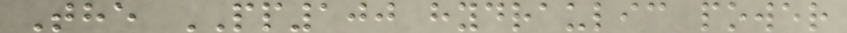The PP100 hydraulic power
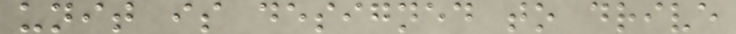unit is designed to drive
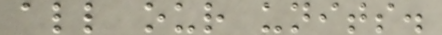all our units.
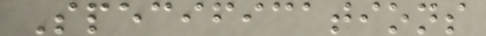Specifications
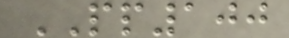PP100
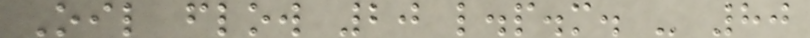Oil flow 20 l.p.m. - 80
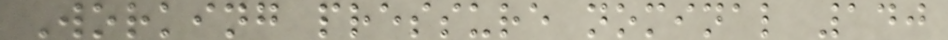Working pressure nominal 140
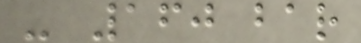- 160 bar
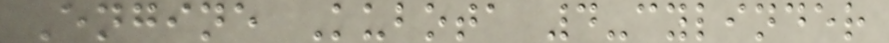Engine Kubota 4-cylinder
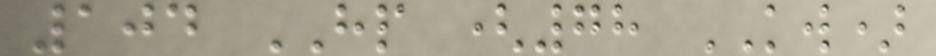104 HP (78 KW)
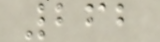262
